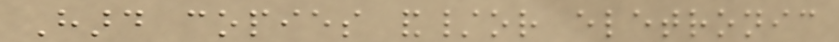Hard copies and/or eletronic
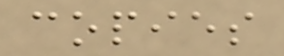copies
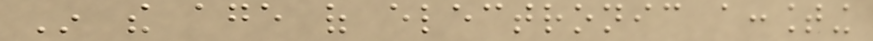In the age of electronic accounting
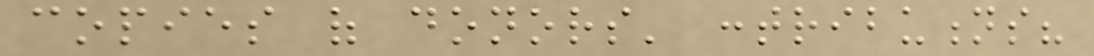copies of donors' contributions?
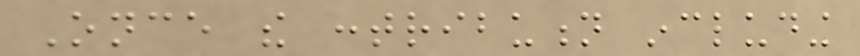Once the contribution including
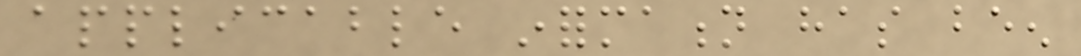applicable information has been
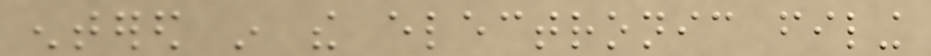entered in the electronic filing
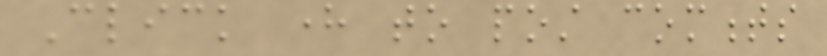Click here to post comments
